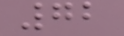72
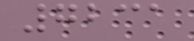7231
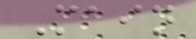Main
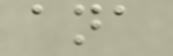ana
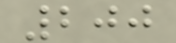200
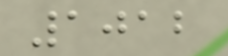1012
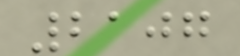2107
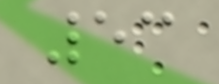53
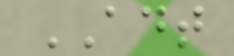ADT
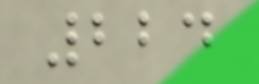224
